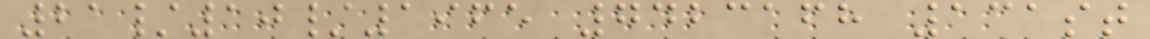21/10/1965 7423168 131st
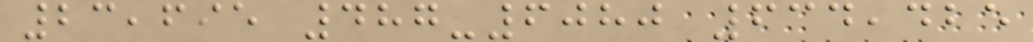23,695 487-6080 634,425
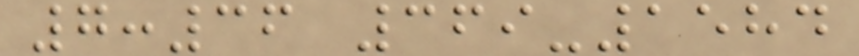7:36 369-1584
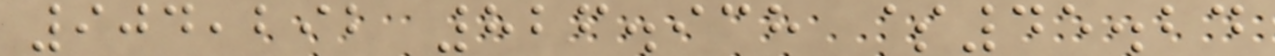904,292 826.938 $45.24
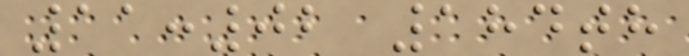11:02 184th
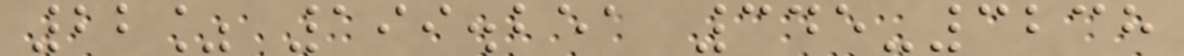22% 199.251 345-3238
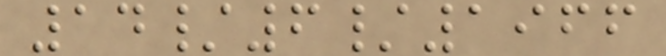14/6/1966
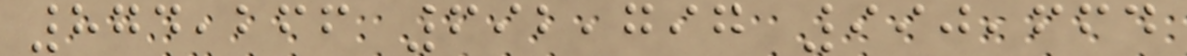874,266 692,797 990,664
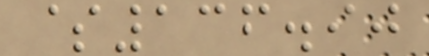$136.90
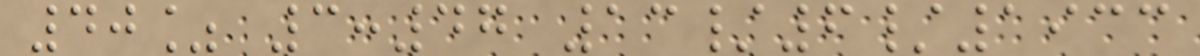40% 3:47 13/6/1933
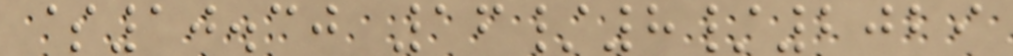$10.30 16/8/2029
